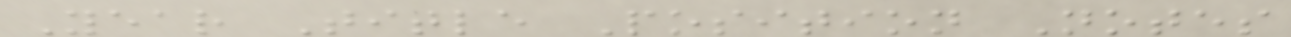Year Title Position Notes
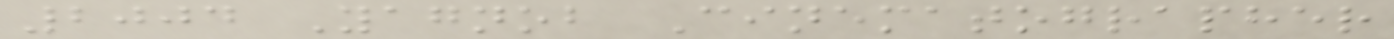2004 Yagnob Cinematographer
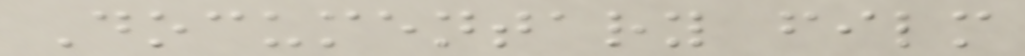Documentary film
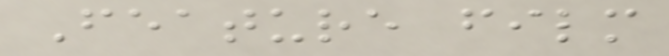Feature film
